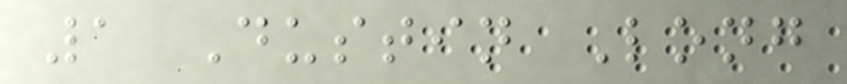1 Dustin Long
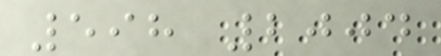598 2004
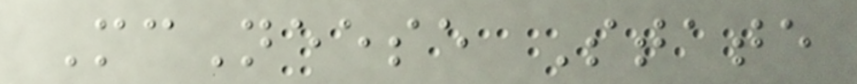McNeese State
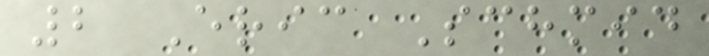2 Eric Schmid
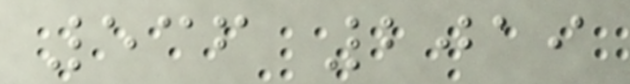536 2019
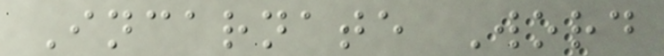Incarnate Word
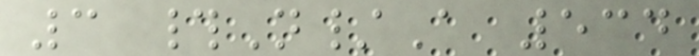3 #N/A 534
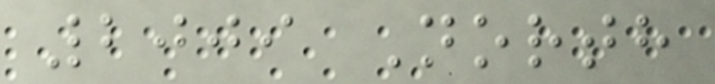2009 North
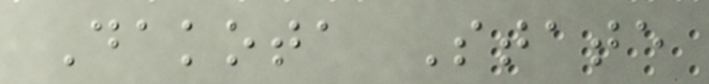Dakota State
